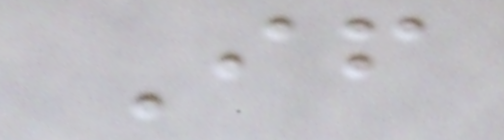If
